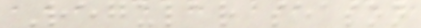Regular season
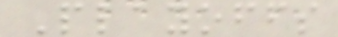Playoffs
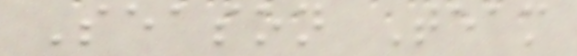Season Team
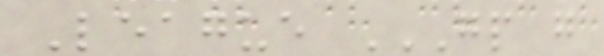League GP G
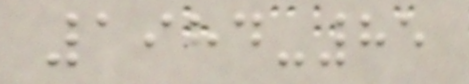1984-85
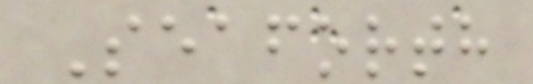Seaforth
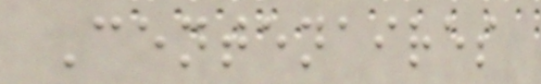Centenaires
